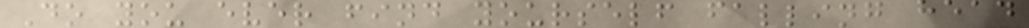Do you ever find yourself falling head
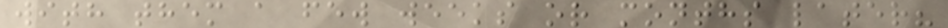with them a few weeks or months later?
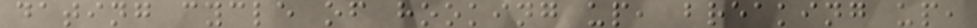dating cycle of hooking up, breaking up,
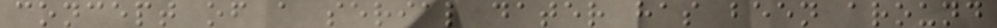concept of a serial dater has been around
